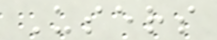Users
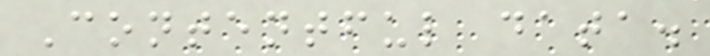Contentful data.
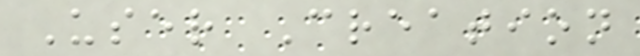User Creation
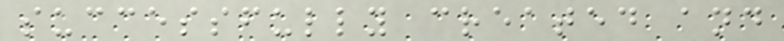successfully created and
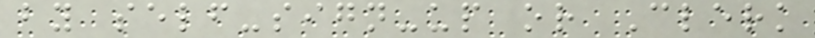by self-sign-up or Clerk
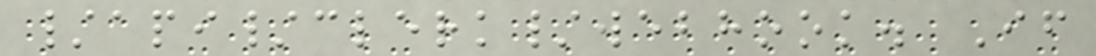/api/clerk/webhook. If
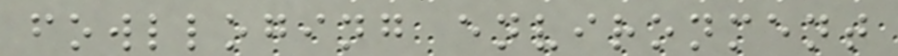fowlloging environment
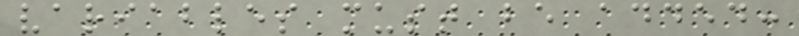variables must be added:
